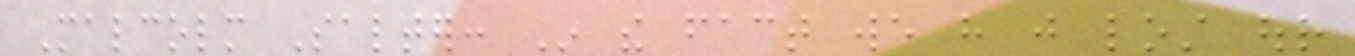Malcolm Salter: In the fact we have just lost our
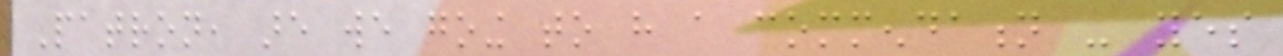Patron, are we going to have a commendation - yes
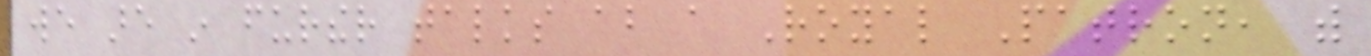we are in further talks about a Royal Patron, with
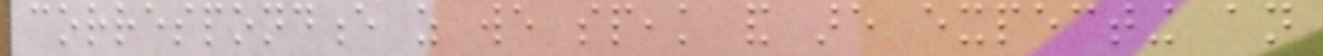correspondence as we speak and are expecting an
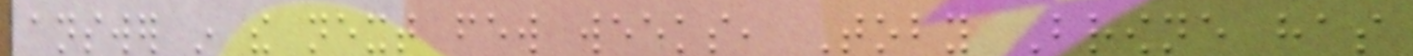answer in the next few weeks, Toby Browne has
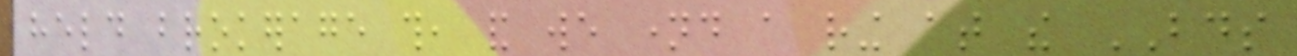held brokerage this, and we named a ring at the BDS
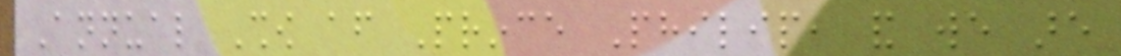Annual Show after Prince Philip, and we are
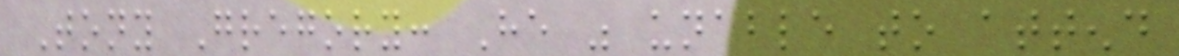Tony Gregory: He was unable to attend
